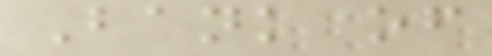Bank of
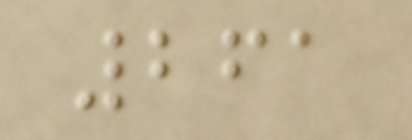261
